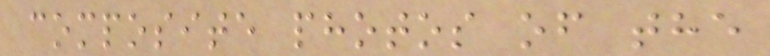composite photos of the
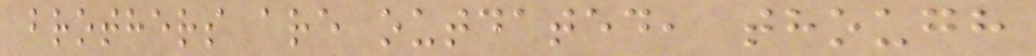brothers are outdated, though
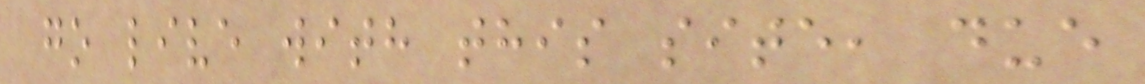go live with this site, due
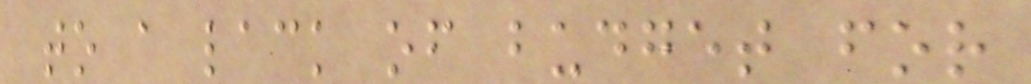to a lack of budget for
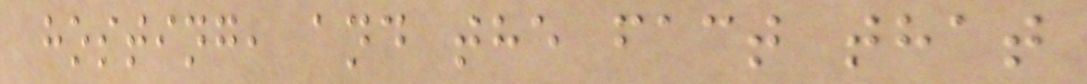hosting, and the fact that
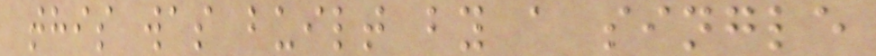this was built by a single
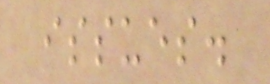issues.
